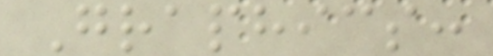Graphics:
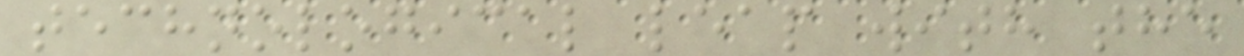technological leap with the
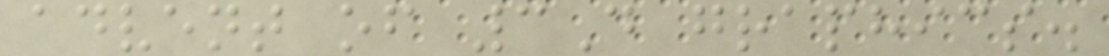advent of 3D graphics.
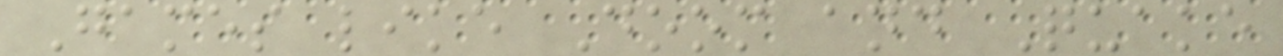Games like Doom and Quake
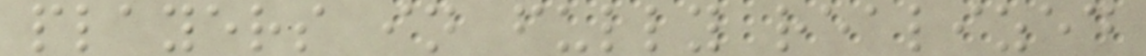players in fully realized
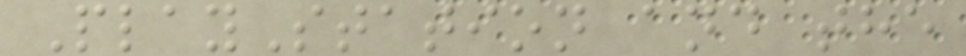PlayStation and the
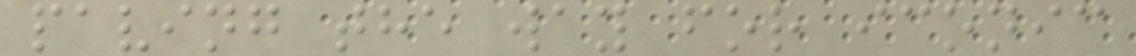paving the way for iconic
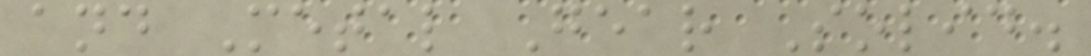and Metal Gear Solid.
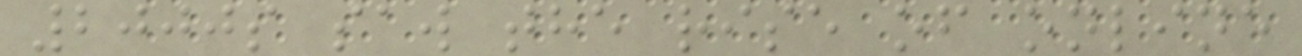2000s saw the rise of online
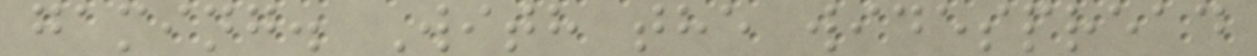gaming. With the widespread
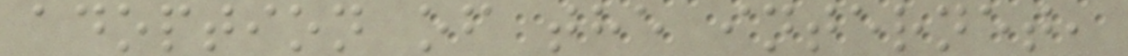adoption of the internet,
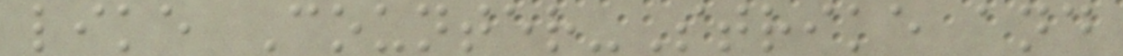like Counter-Strike and
